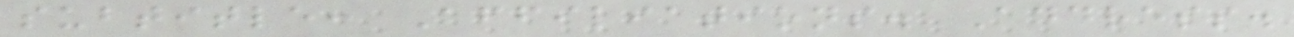subtitle: Affiliations. Address.
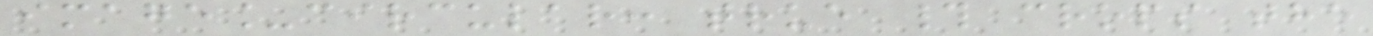image_circular: true # crops the
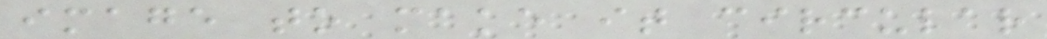image to make it circular
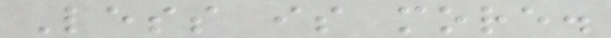Less is more.
